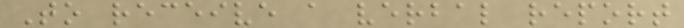To receive a verbal report
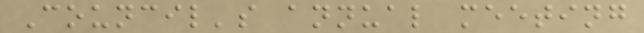Council's annual meeting
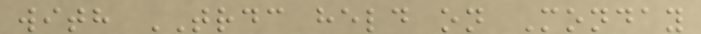with TRDC held on Monday
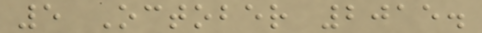5 October 2015.
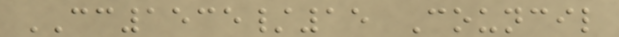CC1535/15 Council
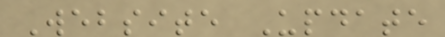Website Update
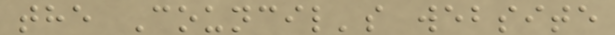the Council's website
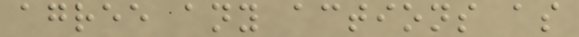agree any actions as
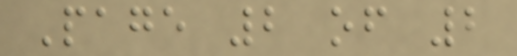Page 2 of 2
